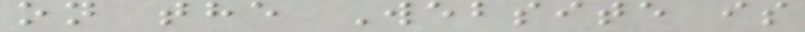on the Website is
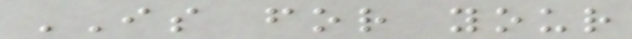IS for your
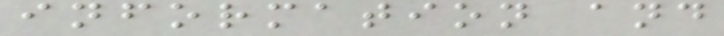information and
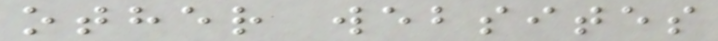other websites
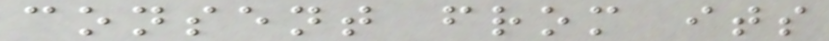consent from its
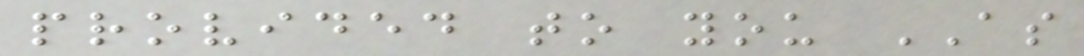provided to you AS
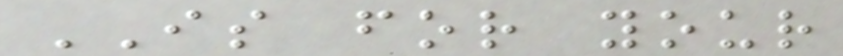IS for your
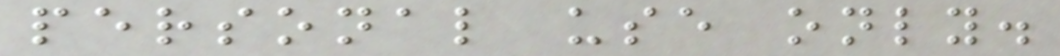personal use only.
